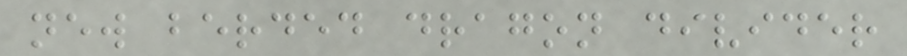new berded dragon divider
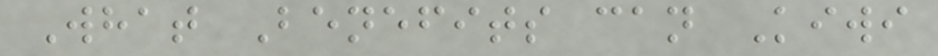What Benefits can Kiwi
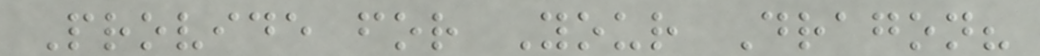Provide for Your Dragon?
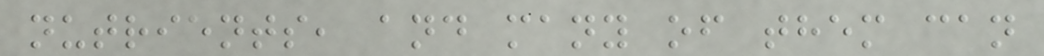nutrients, and many of them can
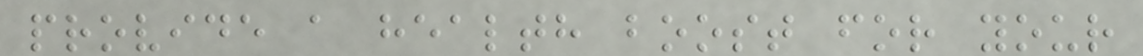provide a health boost for your
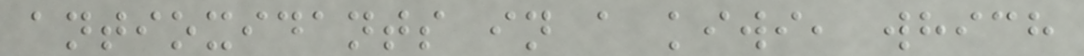antioxidants in a kiwi, which
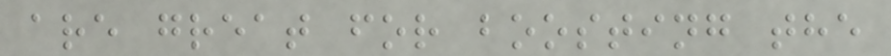are great for boosting the
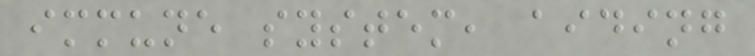immune system, aiding
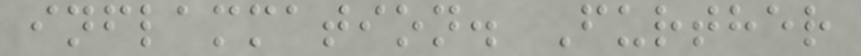inflammation. Further
